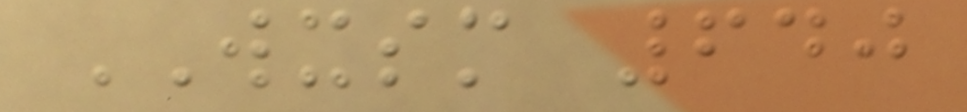WXSM 640
